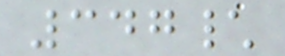347\
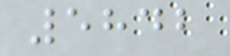5842
